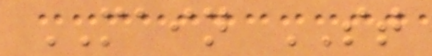MAIN ST
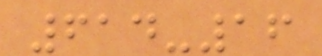614-16
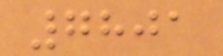7801
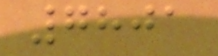7801
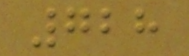728
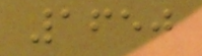1650
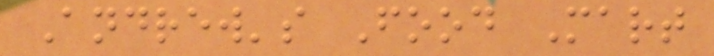Andrew's Food Mart
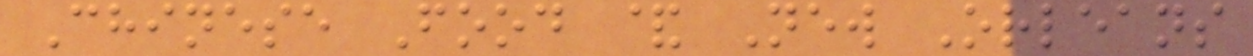Chinese Food & New Orleans
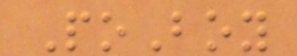PoBoy
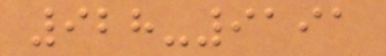928-9191
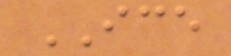ICE
